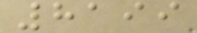8199
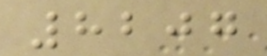8207
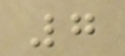7
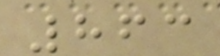863
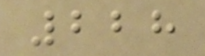228
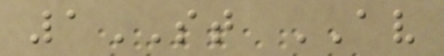1ST AV
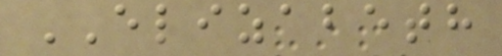ELIZABETH
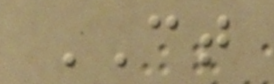CT
